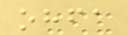ohfa
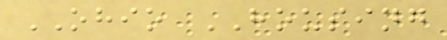OHIO HOUSING
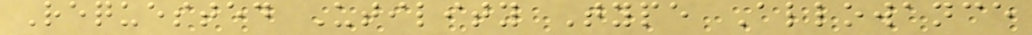Requested Utility Type Allowance
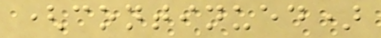(continued)
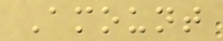Amount
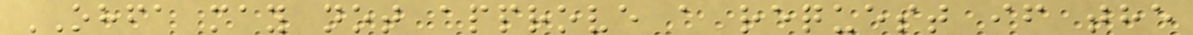OHFA may not approve a request if the
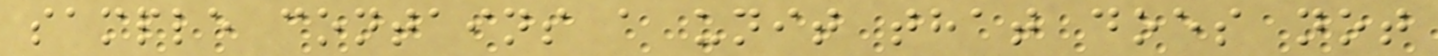sample contains a unit that does not
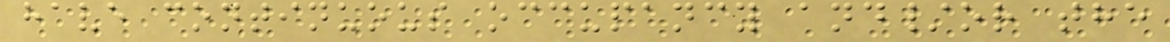have continuous occupancy and/or the
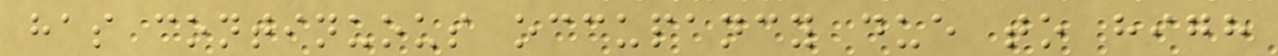has continuous occupancy due to high
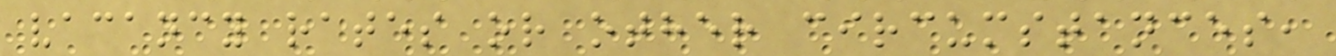vacancy rates or other circumstances,
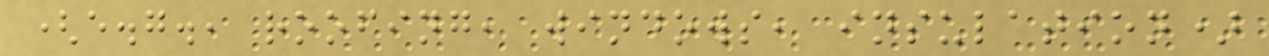(e.g., roofing, windows, insulation)
